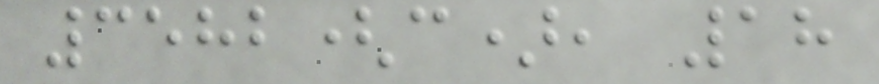3582(c), 18
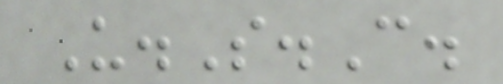U.S.C.
